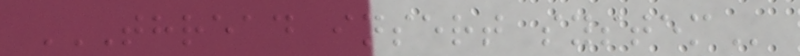THREAD INSERT SYSTEM
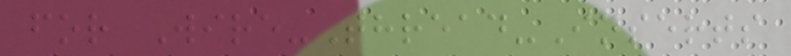for Wire-Thread-Inserts
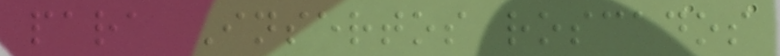para Insertos roscados
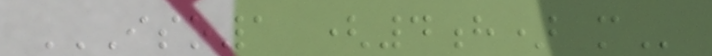ISO1 (4H) M
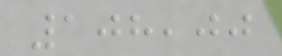108,00
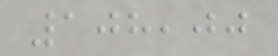108,00
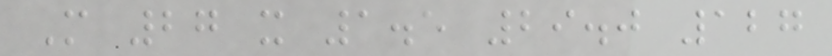M 27 x 1.5 29.0 127
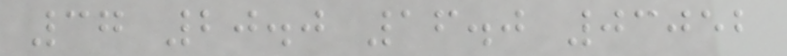37 20.0 16.0 03052
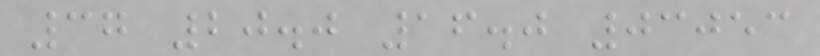37 20.0 16.0 03053
